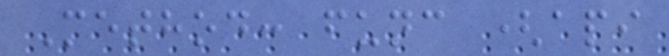Method: func (api
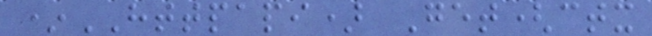*HTTPAPI) Get(ctx
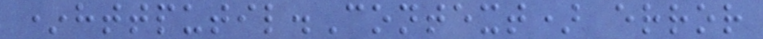*httputil.Context) error
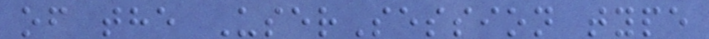of the UserSession type
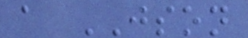a JSON
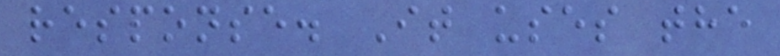response. It uses the
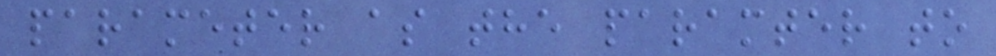parameter as the paramter to
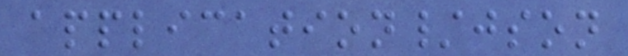application/json
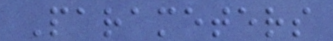Parameters
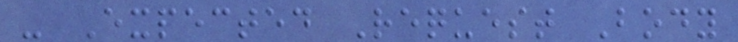- Expected Request Body
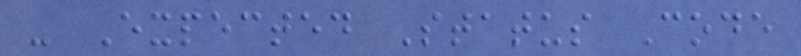- Expected Status Code
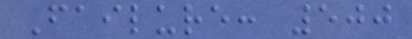Failure: 500
